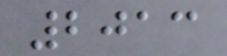2013
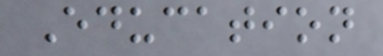Education
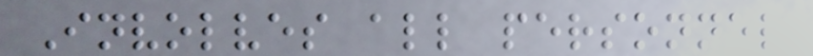Involves all personnel
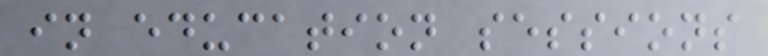in education sessions
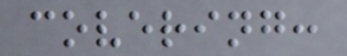covering:
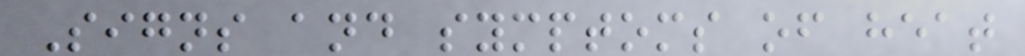Signs and symptoms of heat
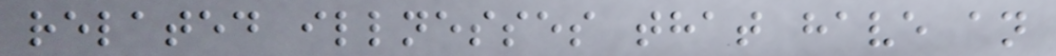related illnesses that have an
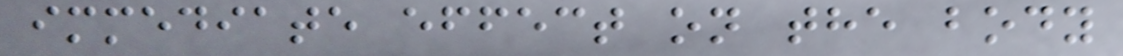immediate effect on the body
